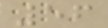56
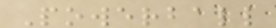Powerball
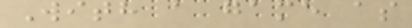With a game as
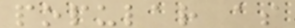popular as
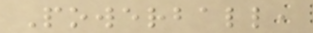Powerball,
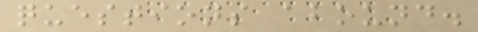questions abound.
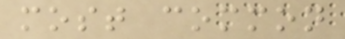most common
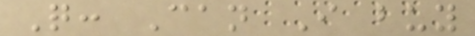Q: Can I buy
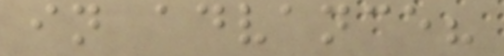in advance?
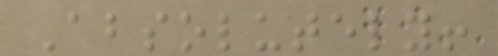Absolutely!
